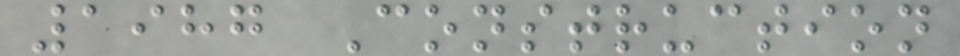1987 Construction
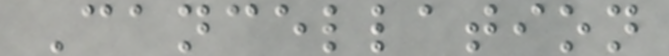Cancellation
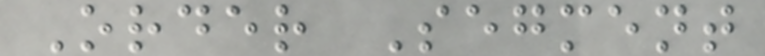Order Segment
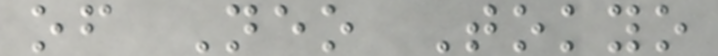of Neo Tokyo
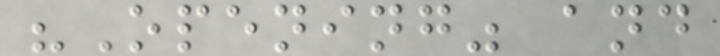"Opening" and
